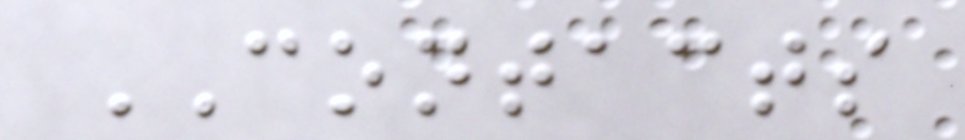CONTACTS
